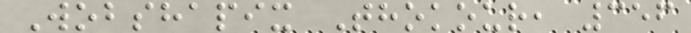Wobshapix Thokour, 356
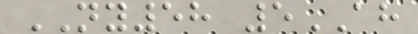NY58 5AH
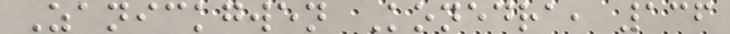Zanickgwen Konedra, 136
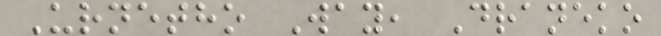Urnetho Way, Draneko
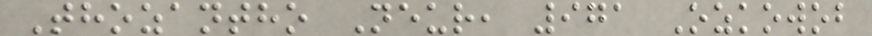Thozantho Neur, 971 Ozkowob
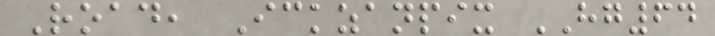Road, Ickzanpix HG64
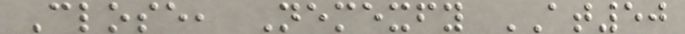Close, Nemexfy AT50
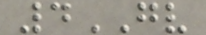4GV
